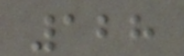128
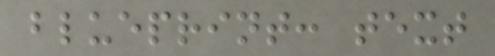blueprint: text
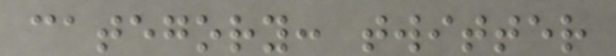category: twitter
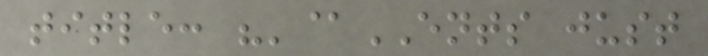title: "'@ENTS just
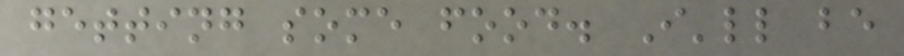getting some food. I'll be
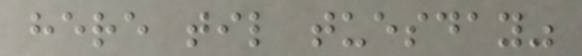here til tuesday"
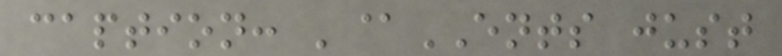caption: '@ENTS just
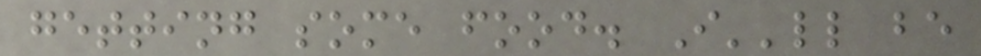getting some food. I''ll be
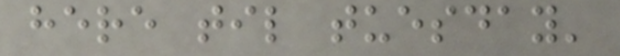here til tuesday'
